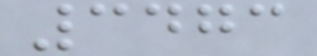3473
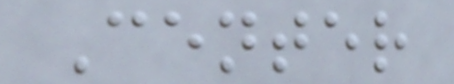Center
